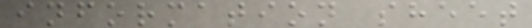information sheet
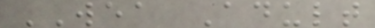WEA Adult
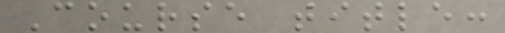Course title:
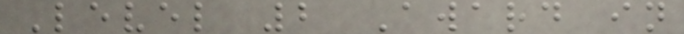Level 2 Award in
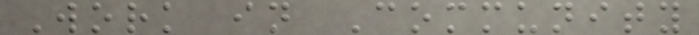Work in Community
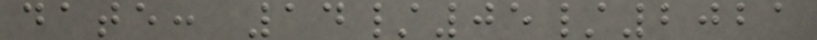date: 14/05/2021
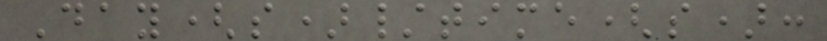Day(s)/time(s):
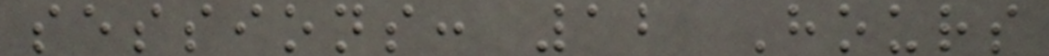sessions: 12 Hours
